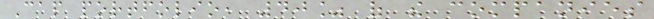Cap portfolio, 40% of the companies
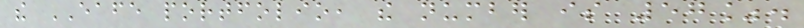the EAFE portfolio, the number is 57%.
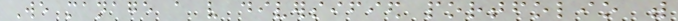We manage a very diversified portfolio with
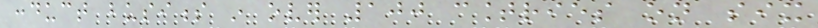conduct business in over 100 countries on six
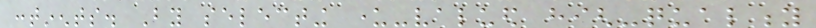continents. By selecting under-valued high-quality
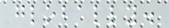globally.
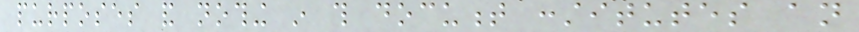purposes and nothing in this document constitutes an
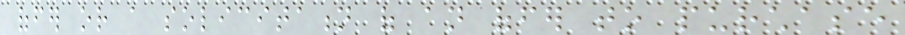offer or a solicitation of an offer to purchase
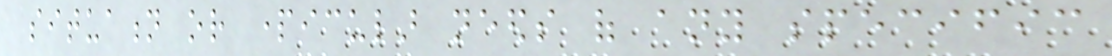situation or particular needs of any specific
